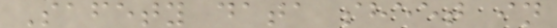Safety data sheet in
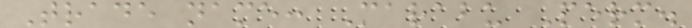Trade name: Marabu Perm.
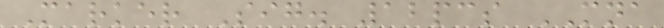Marker Sig. 12pcs MNA
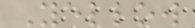Yellow
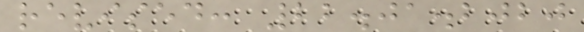revised: 22.01.2020
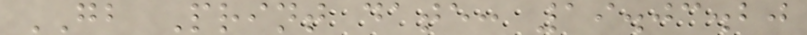GB Print date: 19.03.20
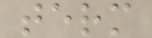term
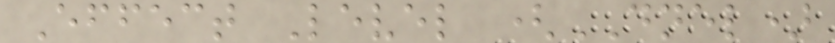Effect Level (DNEL)
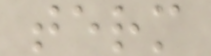term
